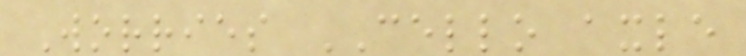Worries CELLO axle
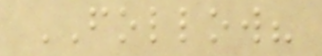FOLLOW?
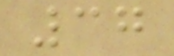37
